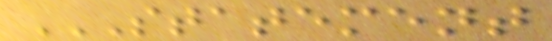STATEMENT
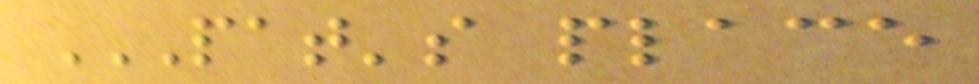PAT'S PLACE
